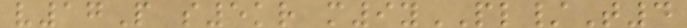v17P s5kr m9yPL/T4
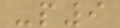-p9
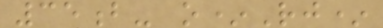35b- o*Rj*
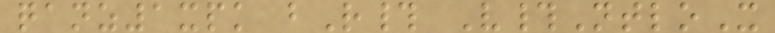qanz1xpk bR# V#NtloX
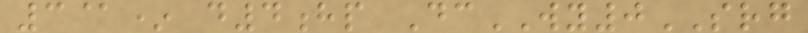3@* d4hp DcWY0SRG
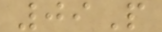09P
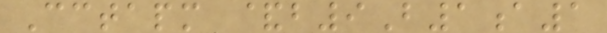Cctapm &b9B1a1
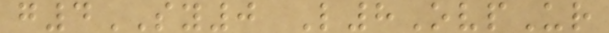g4SY0 L8OvpUr
